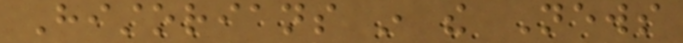Historians in the News
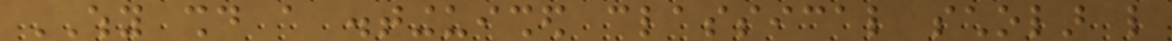WHY should a distinguished classical scholar like
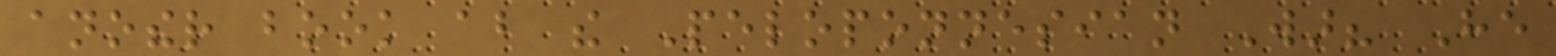another book about the Peloponnesian War? He
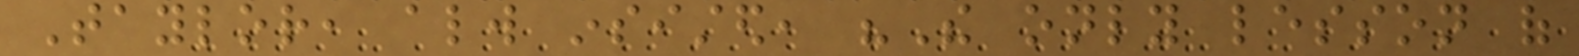Taylor, always insisted, "The only lesson of
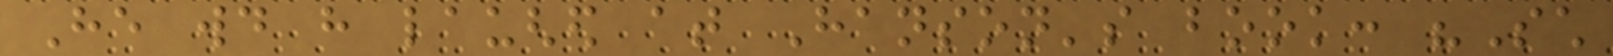He would have laughed at Hanson's book: "Such
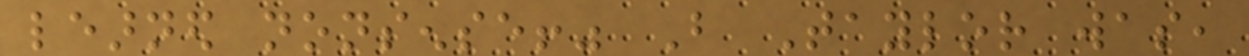learned nonsense!" But Taylor was,
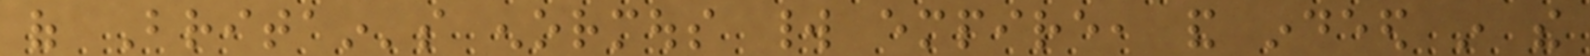of Britain's enormous world empire, and indeed in the
